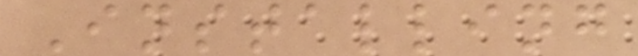Installing
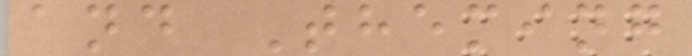and Theming
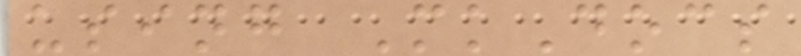using MkDocs
